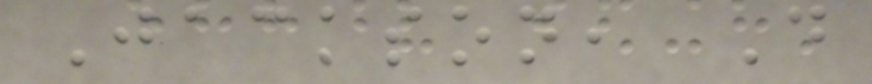Jackson, D
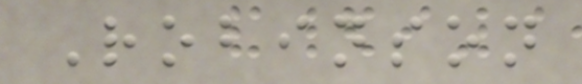Robinson
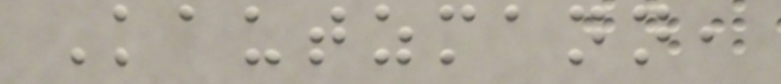Kautzmann,
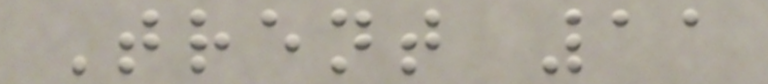Trent 11
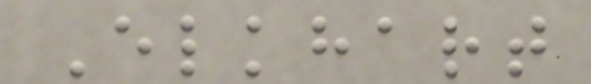Elkhart
